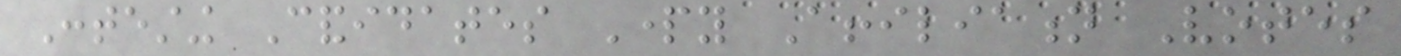Contesting Candidates Party Affiliation Votes
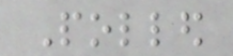Polled
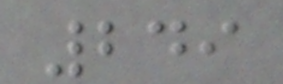249
